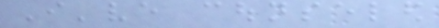I've counseled
